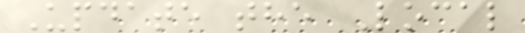Update the Local
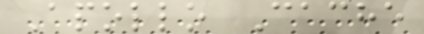Apollo Cache
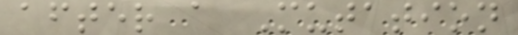after a Mutation
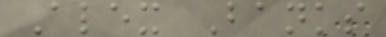Alex Banks
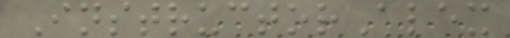InstructorAlex
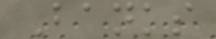Banks
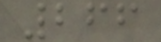266
